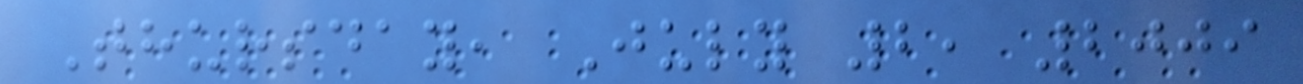Thursday, July 2, 2009
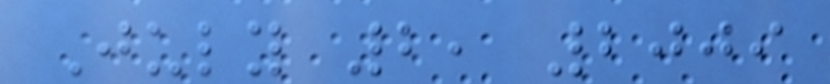July 2, 2009
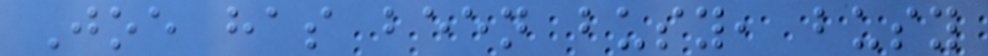Joe has been busy, busy
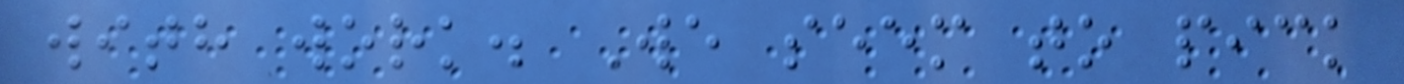with work. We seem to pick
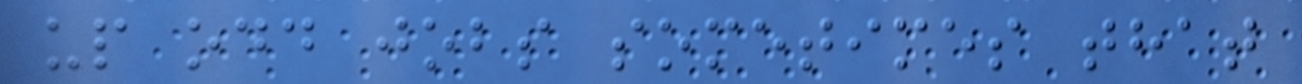up odd jobs sometimes that
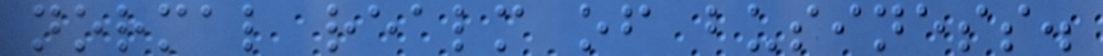normal realm of business.
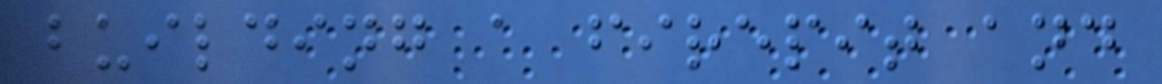building a firepit and
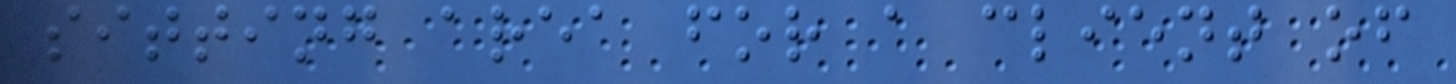sitting area for a client of
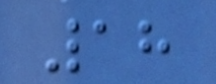18
